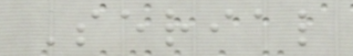Serial
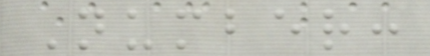Number:
